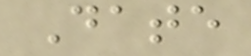Date
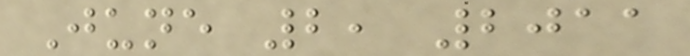June 2, 2011
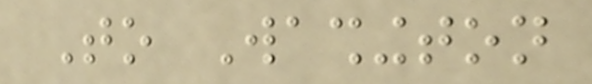To Washington
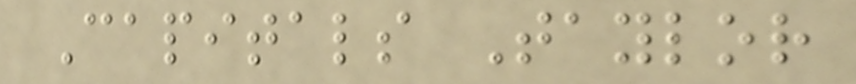Capitals Taylor
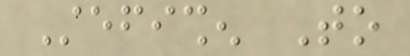Stefishen To
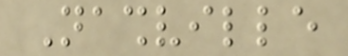Nashville
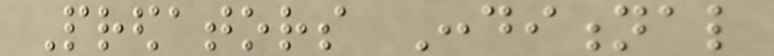Predators Conditional
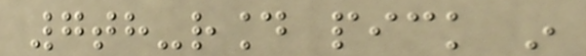7th-round pick in
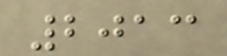2013
